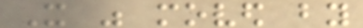It was moved by
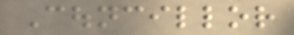Councillor
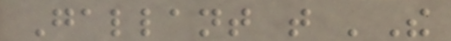Gallant that 'The
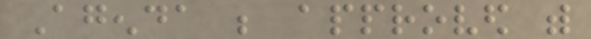Agenda be approved with
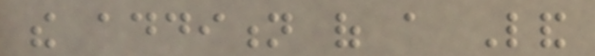the addition of a Land
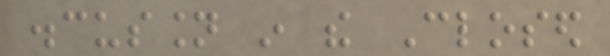discussion in the Closed
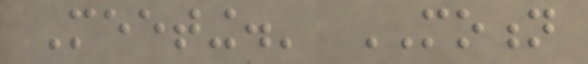Meeting.' MOTION
